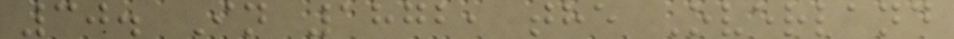30. In 1872, the Overland
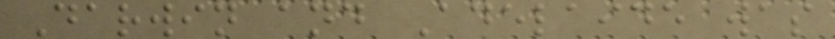Darwin and Adelaide was
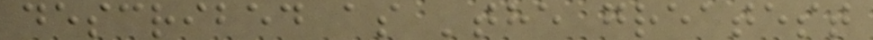described as 'the greatest
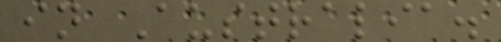in Australia.
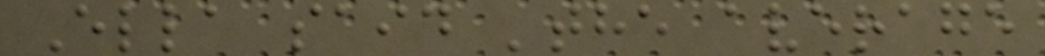Ella said 'the average
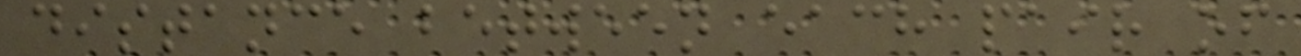distance between each pair of
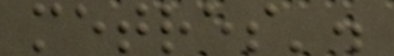metres'.
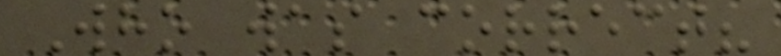Who was correct?
